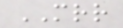MRR
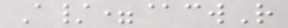A/=@cwR
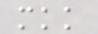mkk
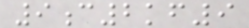9c2kf9
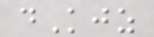dKjz
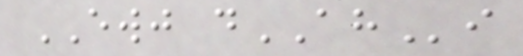EWJ dAHi
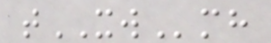tXWmh
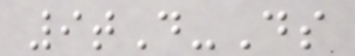9tD-Ds
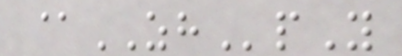@ZHpY
